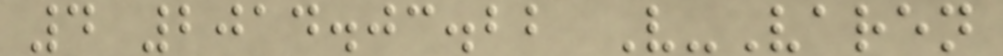4 2014.03.22 V-Varen
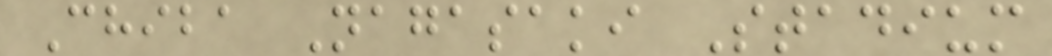Chiba Nagasaki Stadium
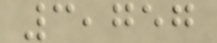3,757
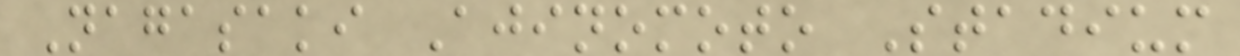Nagasaki Ajinomoto Stadium
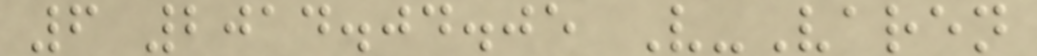6 2014.04.05 V-Varen
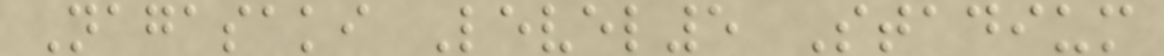Nagasaki Level5 Stadium
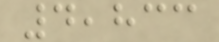4,833
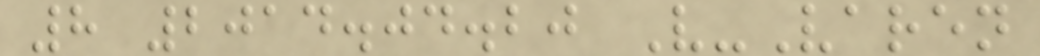8 2014.04.20 V-Varen
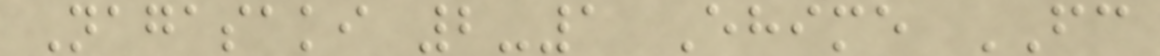Nagasaki 2-1 Ehime FC
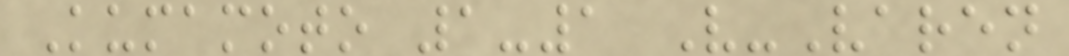Kumamoto 1-1 V-Varen
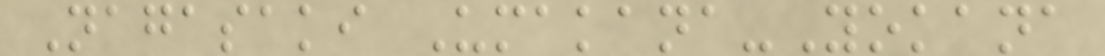Nagasaki Umakana-Yokana
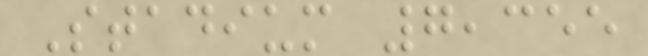Stadium 7,355
